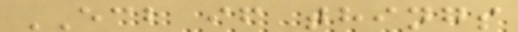ECB if things
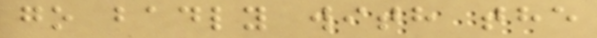go badly with the
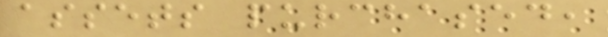assets purchased,
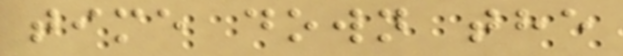time down the
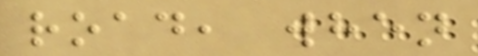road, when
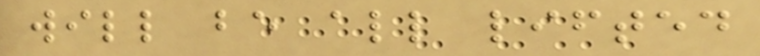will be all lifted
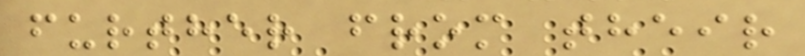further from their
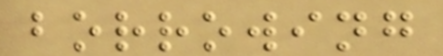borrowing
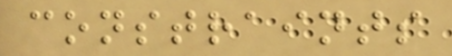constraints
